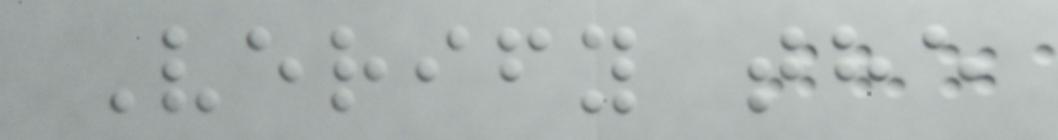Verify the
